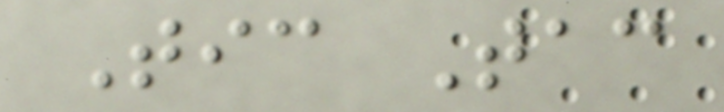Tic Tac
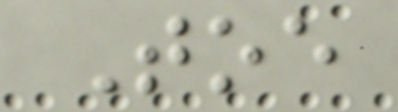Toe
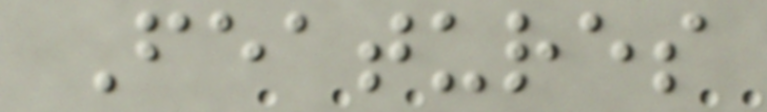Features
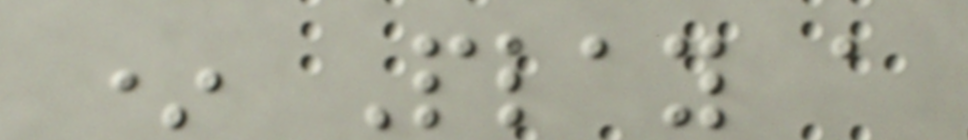* Play a
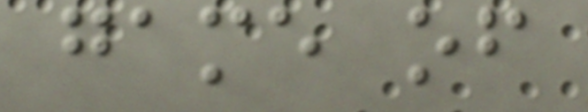game of
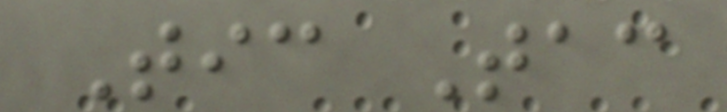Tic Tac
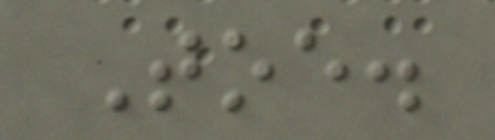Toe.
